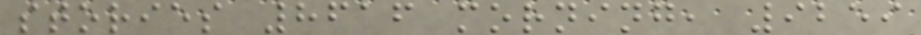stories 8616 morning, 9259
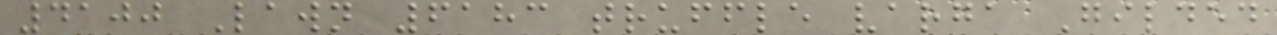4100 Lawn 6183 truffle varga Gilded
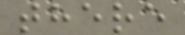there
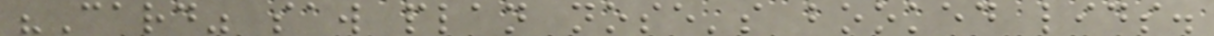"Card" saw plan nose's booked lids.
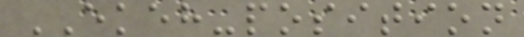EKEH-position
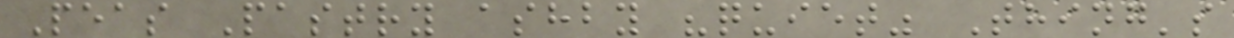Peas Pastry ashby "quiet" Thing's
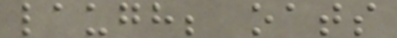laugh; oats
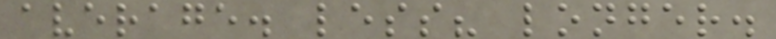average. less? longer.
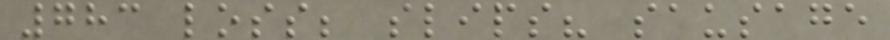783 loss; slips? sausage
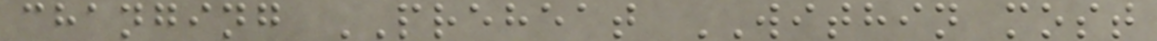changing PREHEAT WITHIN most
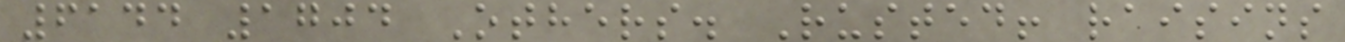6144 1704 Others. Rusted! raisins
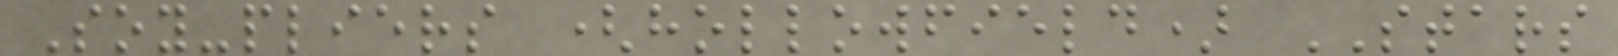Soy-pliers (hollowfield) STARS
